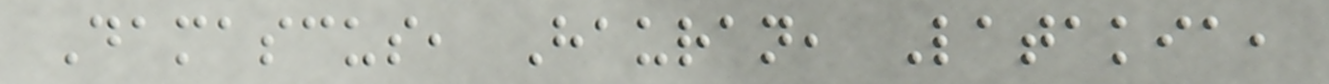Damascus, Hauran, Latakia,
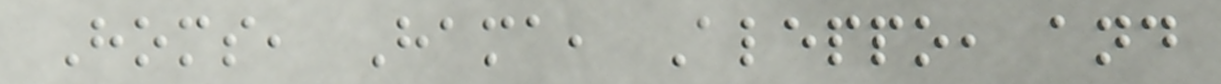Homs, Hama, Aleppo, and
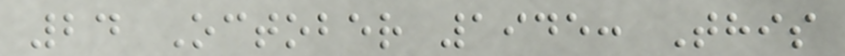24 October 1945: This
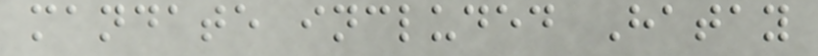mandate included Hatay
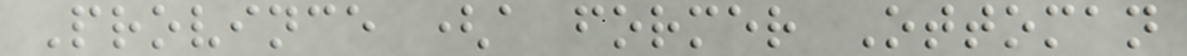Province (a former Ottoman
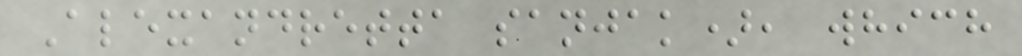Alexandretta sanjak), which
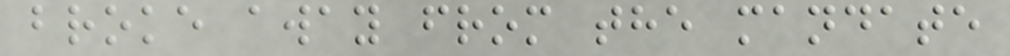broke away from the mandate
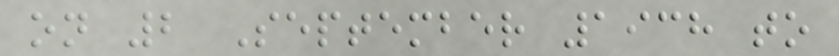on 2 September 1938 to
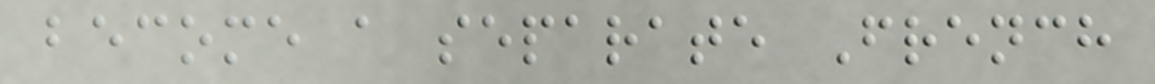become a separate French
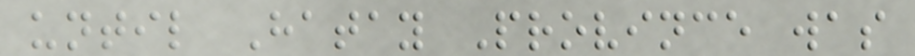until Hatay Province was
